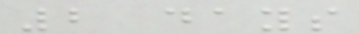2 days
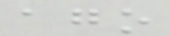ago
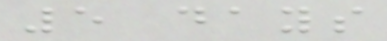5 days
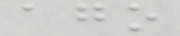ago
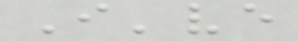I've
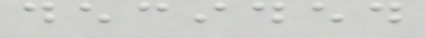decided
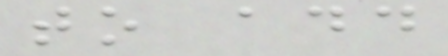to add
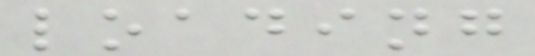loading
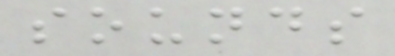sounds
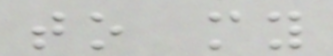to my
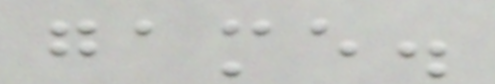game.
